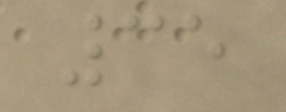35
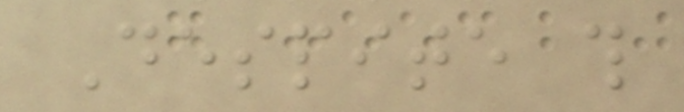Despite this
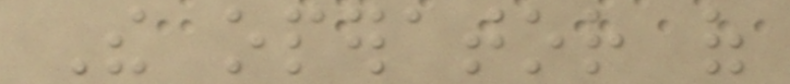The operator of
